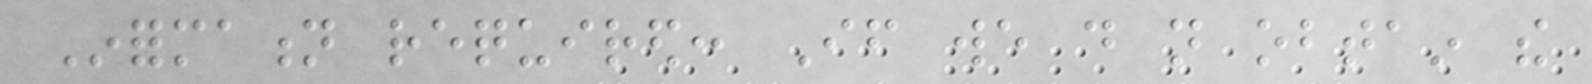Information required: If we do not obtain the
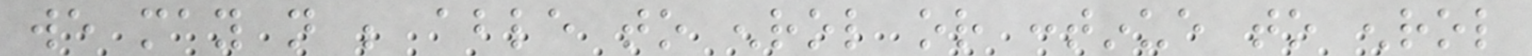we may not be able to enrol or continue to enrol
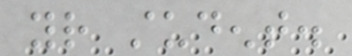your student.
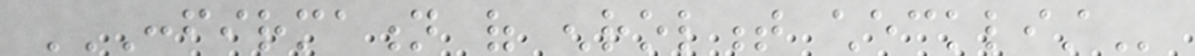CONFIRMATION OF ENROLMENT CHECKLIST
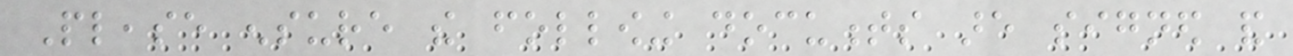Please ensure the following documents are signed and
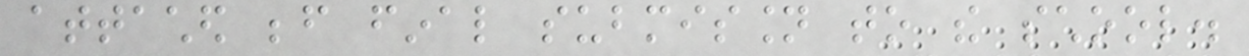attached before final submission to the school.
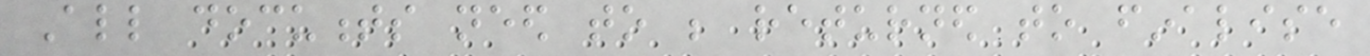All documents need to be returned to finalise
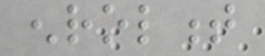enrolment
